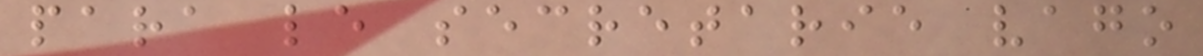para le secretarie vago
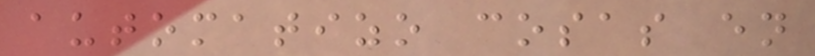automatizo cosas en
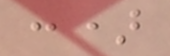:)
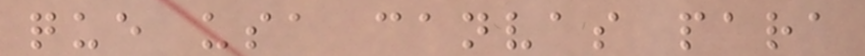que usa canvas para
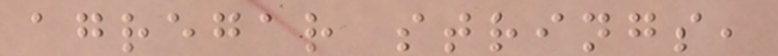agregar strings,
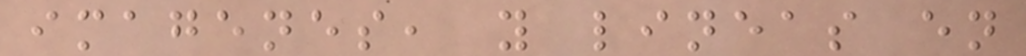imagenes, y lineas en
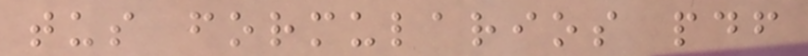tus formularios pdf
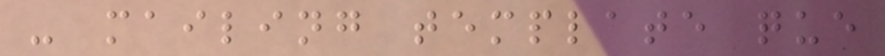- mailing template que
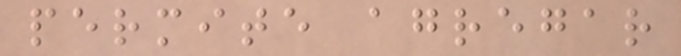permite agregar
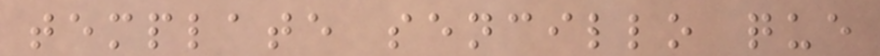template sencillo que
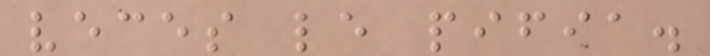veces le pifia.
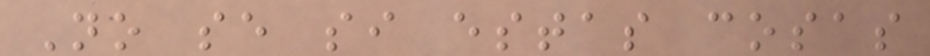No se si estas cosas
